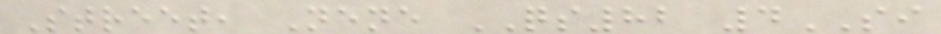Street, Nene QS82 4SI
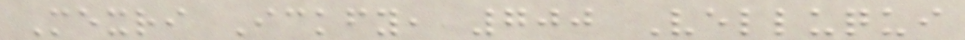Mexri Ickfy, 700 Velluqui
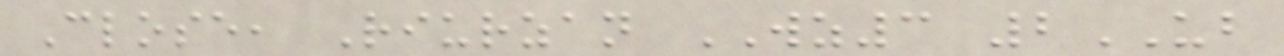Close, Riurzan WZ3 2UB
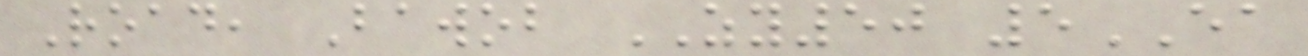Road, Bawob ZY50 5EA
